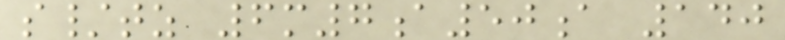s/tz 6m7a50a 140
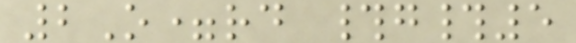2O=rd #g#5
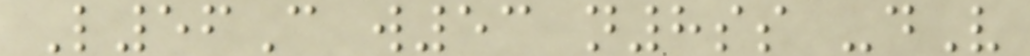L56C w53 n8ss -dV
